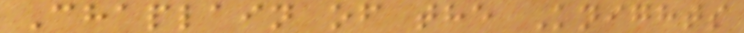Chaplain of the Knights
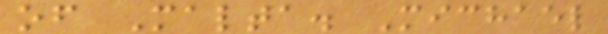of Malta. Michael
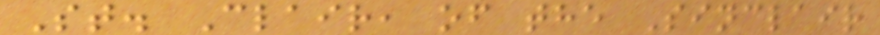St. Clair, of the Sinclair
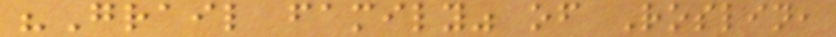"Grail family" of Roslin,
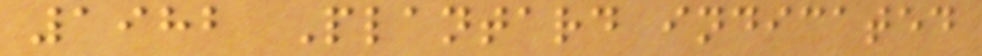1982 Plantard indicated
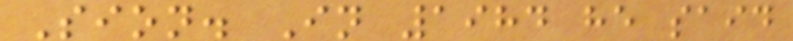Sion. In 1984 he said
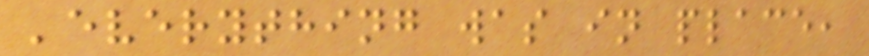'everything was in place,
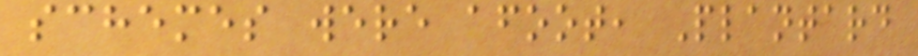schemes were afoot, Plantard
